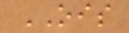OIS
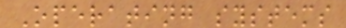Operating systems
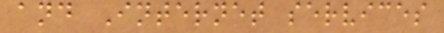and Internet services
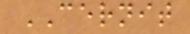CERNIT
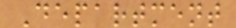Department
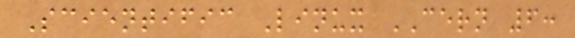Scientific Linux CERN 6:
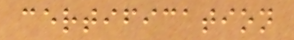certification
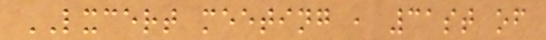LXCERT meeting , 31st of
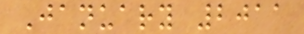January 2011
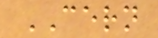CERN
